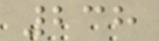238
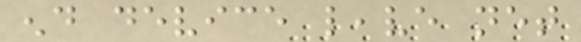end device leave net
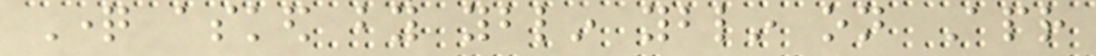Question asked by yblin yblin on Apr
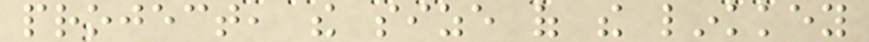project, the size of the linkkey
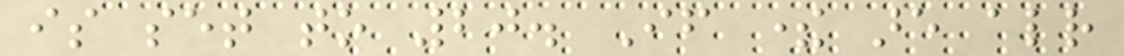is set to 20. If there are already
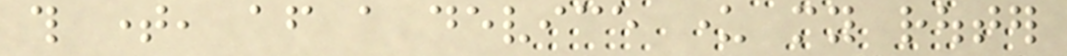this time, after a device under my router
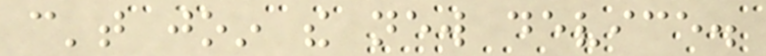can't join the new device.
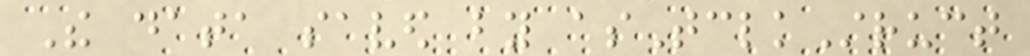The data saved by asTclkStruct
